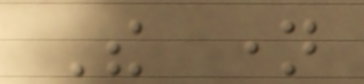The name
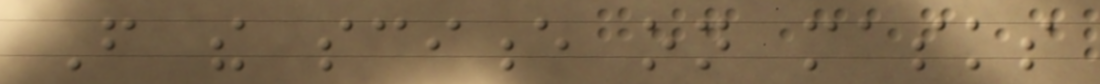From the science on masks
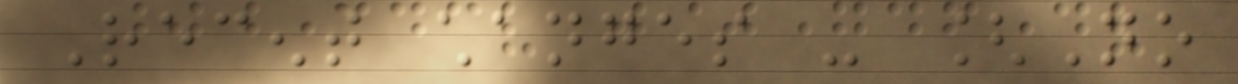Recent changes - [No
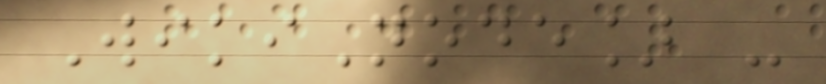WikiNode] -
